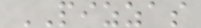PIZZAS
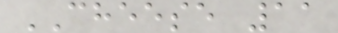CHEESE 11
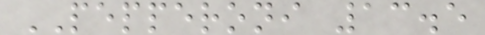PEPPERONI 13.5
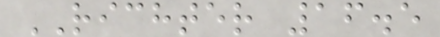RICHTER 16.5
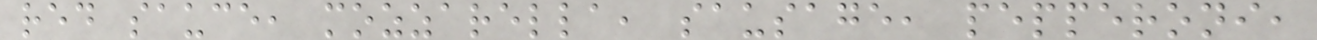red sauce, mozzarella, sausage, pepperoni,
